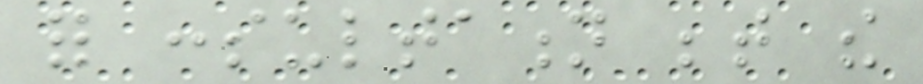for consultation between the
